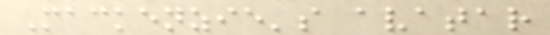Mackenzie's avatar
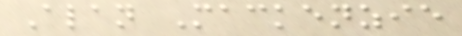Alan Mackenzie
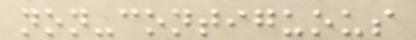non-contiguous
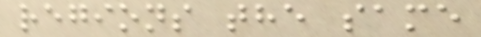regions the same
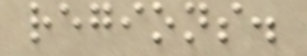regions.
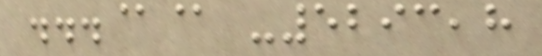...@@ -5293,8
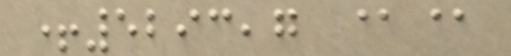+5293,7 @@
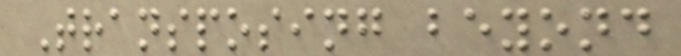Transposing beyond
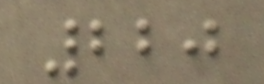220
